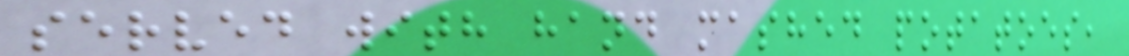served with hand mashed potatoes,
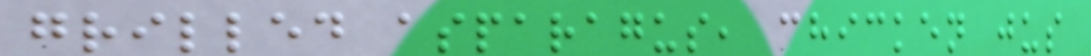grilled asparagus, chicken jus
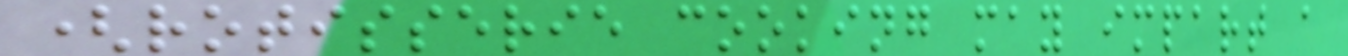(rotisserie cooking may impart a
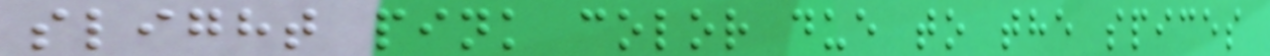slight pink color due to the spices
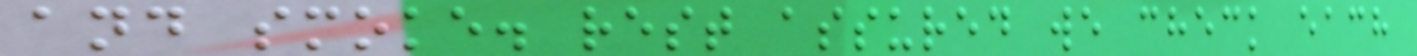and smoke. rest assured we check each
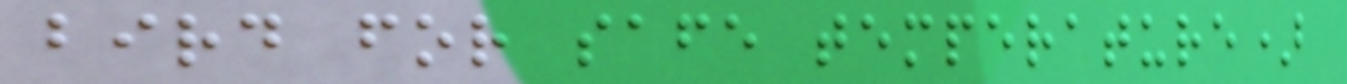bird for safe temperature)
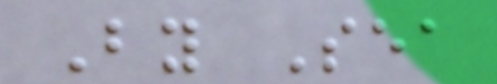By Sea
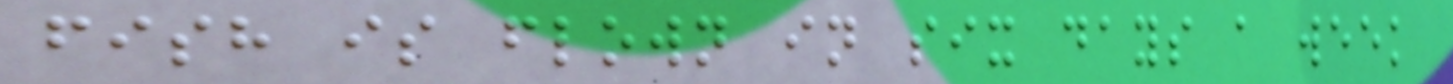fish is flown in six days a week
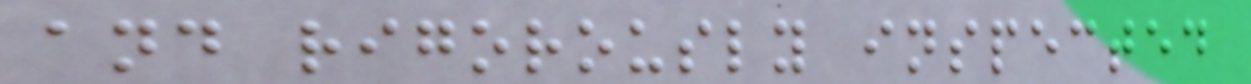and rigorously inspected
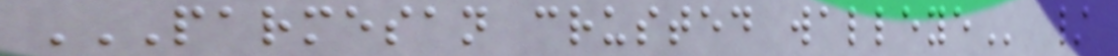PARMESAN CRUSTED WALLEYE /
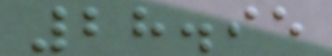28.95
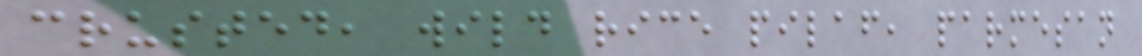crusted, wild rice pilaf, parmesan
